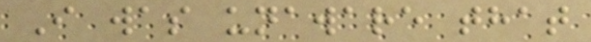I was unaware that
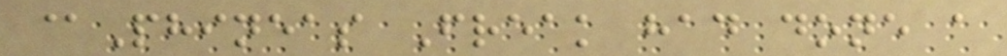@Phineas Freak had done a
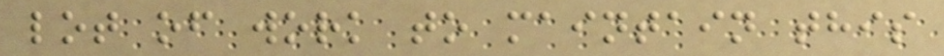lot of work to maintain this
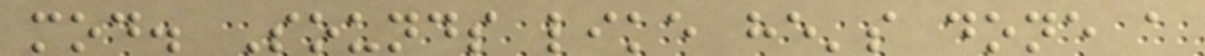mod. Sounds like he's done a
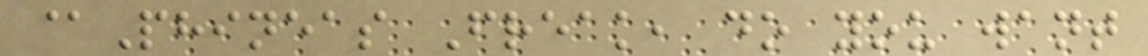@Phineas Freak, do you want
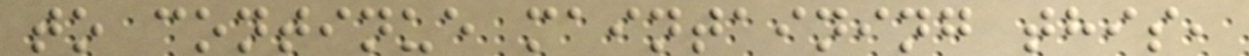to continue maintaining this,
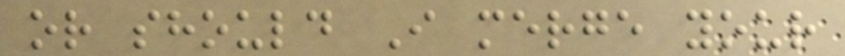or should I merge your
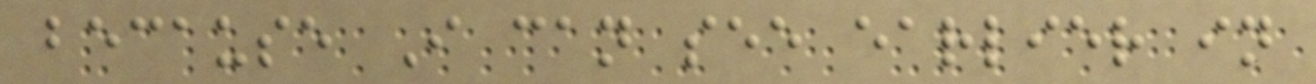because I can see earlier in
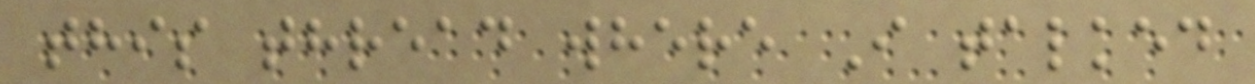this thread where I talked
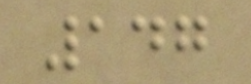147
